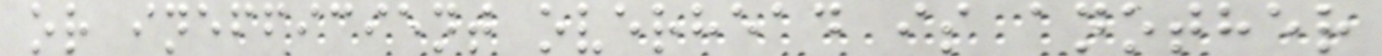or inefficient overhead is another
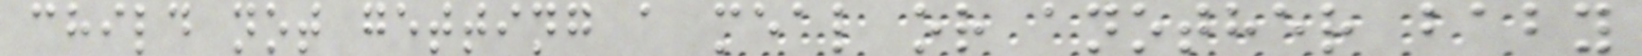child not getting a meal or another baby
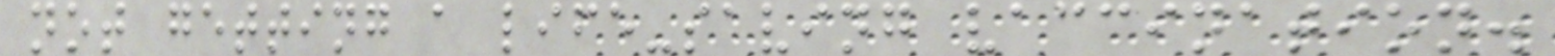not getting a life-saving vaccination.
